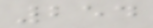254
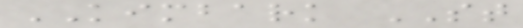KIMBARK ST
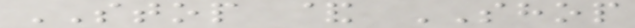STOP & SHOP
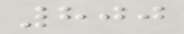800
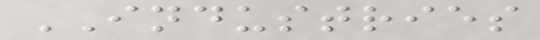INDUSTRIES
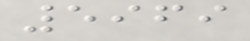5969
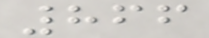866
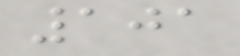101
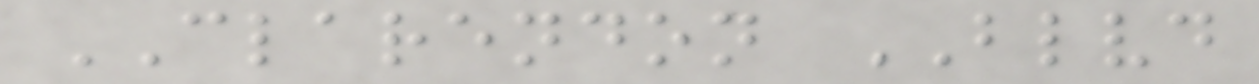CLARENDON BLVD
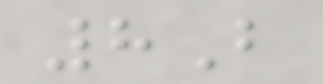8B
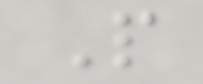P
